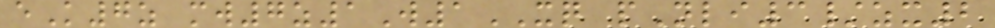eK7z mw7z1W1XQ pNli3/zx2
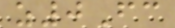z0Fc
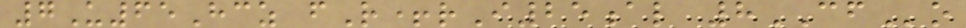7U65Hcz fR+rI25al 8CFo
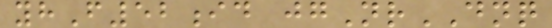yhF52id jgNrDNQ
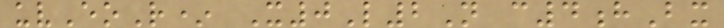uvEoR* X0L2N c4hBx
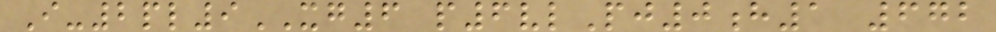I-2pl9XG6 p6vlPj0h1 672
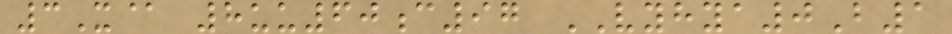3X@ 8uu60c97 VYHYA0B1
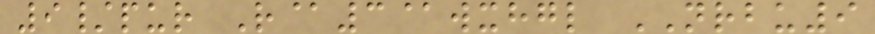9/pur R@3@wxhgl NRBU9
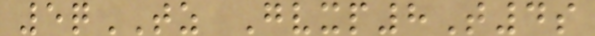5qTZ Gvxp8T4s
